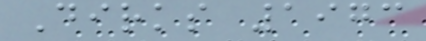Dirks 1973
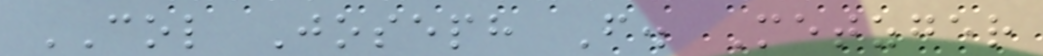COL Joseph F. Metzger
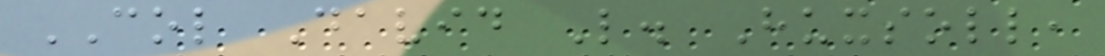COL David L. Huxsoll,
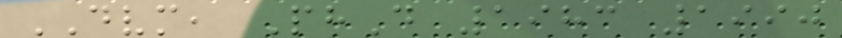DVM, PhD 1983 1990
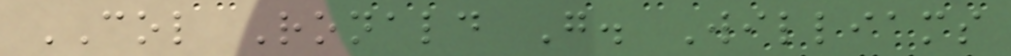COL Ronald G. Williams
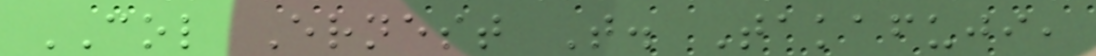COL Ernest T. Takafuji,
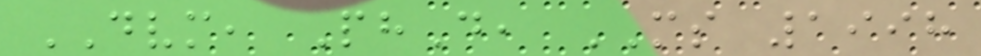DVM, PhD, MS 1998
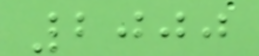2000
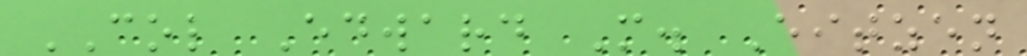COL Edward M. Eitzen
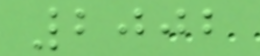2002
